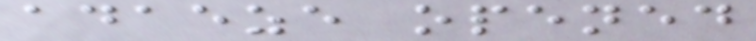adaeze opened
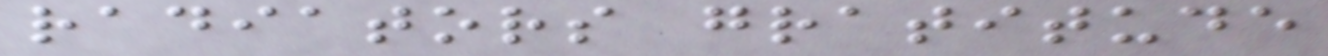radiators gratitude
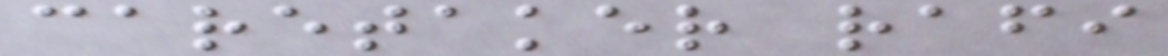caretaker rafi
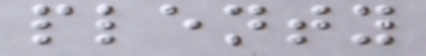plenty
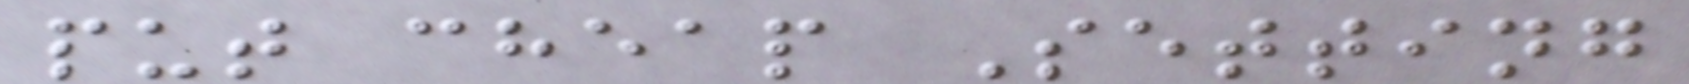put cheap Setting
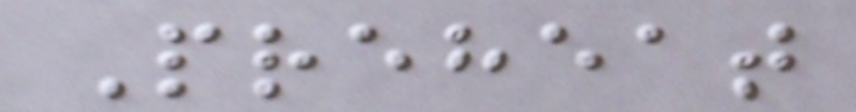Preheat
